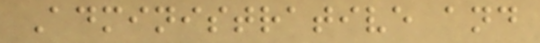Administrative and
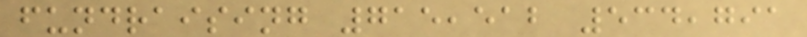fundraising 715,512 534,791
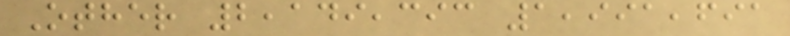Other 2,149,393 1,991,691
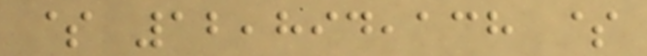$ 12,894,138 $
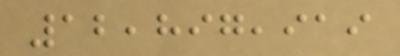12,897,919
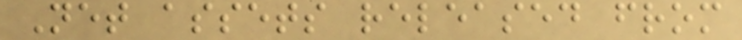Net assets released from
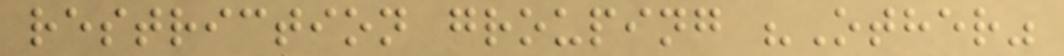restriction grouping "Other"
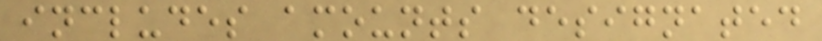includes amounts designated
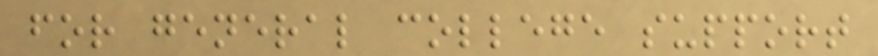for general college support
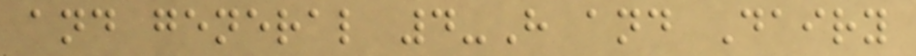and general 4-H and Dairy
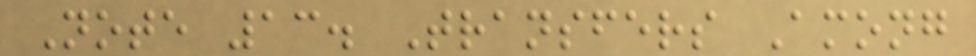Note 13. Transfers Among
